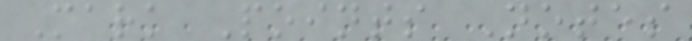Mark Points Notes
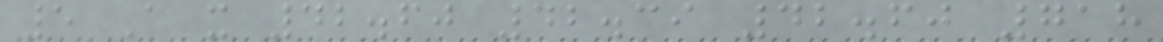5 A x 42.60 42.39 42.60 718
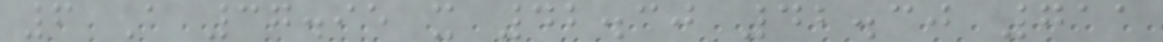6 A 37.95 x 42.30 42.30 711
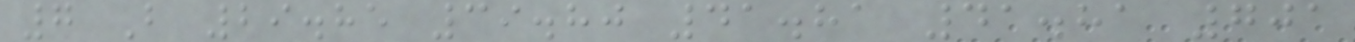7 B 29.85 39.80 41.81 41.81 701
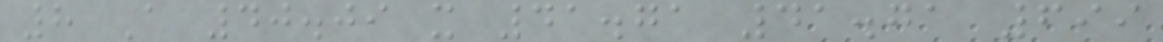8 A 40.09 x 41.71 41.71 699
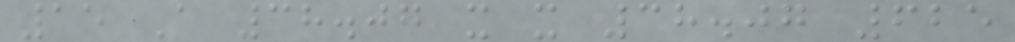15 A 38.07 x x 38.07 625
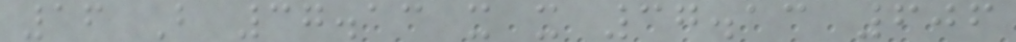16 B 37.13 x x 37.13 606
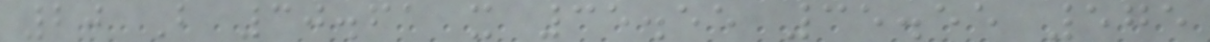20 B 30.61 x 35.55 35.55 575
